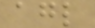agl
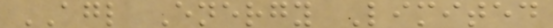AGL Energy Limited
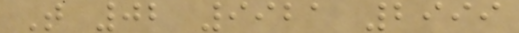T 02 9921 2999
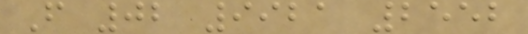F 02 9921 2552
